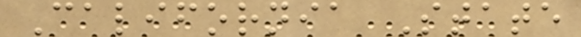California State
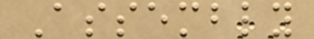Assembly
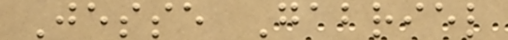Jesse Gabriel
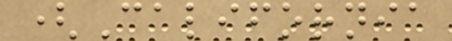(California
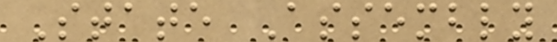State Assembly
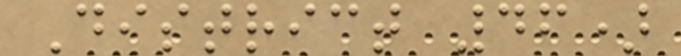District 46)
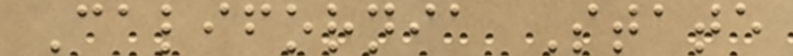California State
